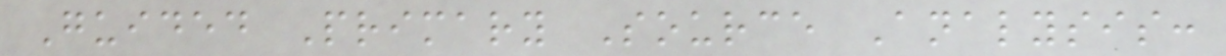Guided Primary Source Analysis:
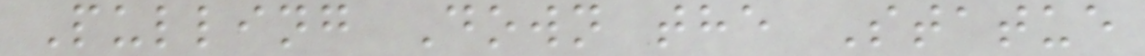Pulling Down the Statue
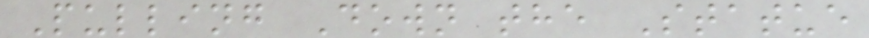Pulling Down the Statue
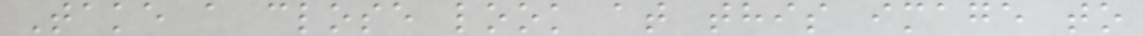Take a close look at this image to
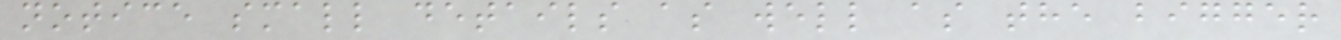notice small details as well as the bigger
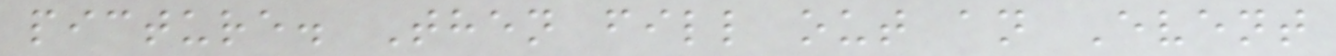picture. Then fill out an Event
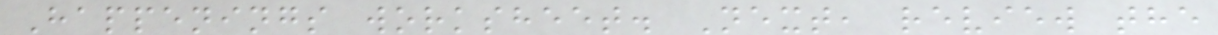Happenings worksheet. Next, review the
